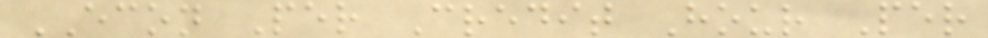ECON Per Credit Hour Per
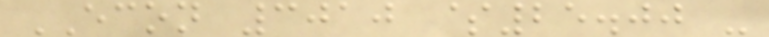ECON 3010 $25.00 -
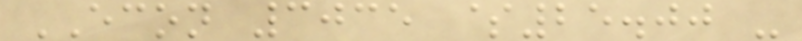ECON 3035 $25.00 -
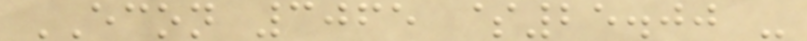ECON 3065 $25.00 -
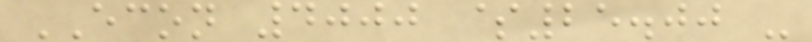ECON 4000 $25.00 -
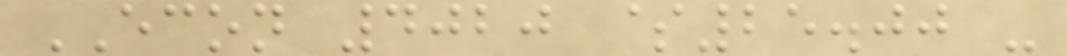ECON 4020 $25.00 -
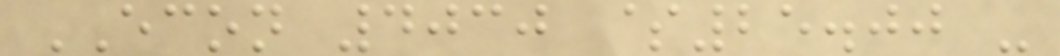ECON 4030 $25.00 -
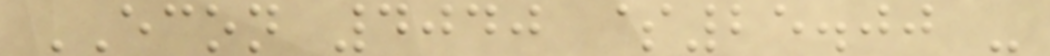ECON 4040 $25.00 -
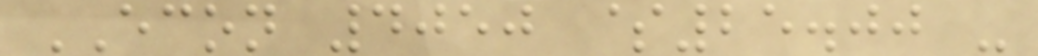ECON 4050 $25.00 -
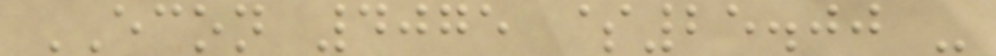ECON 4075 $25.00 -
